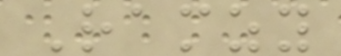Ramzy
